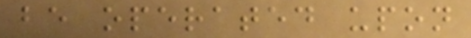be operated upon
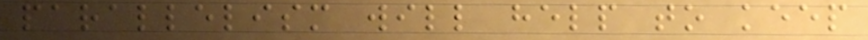parallelism will help to keep
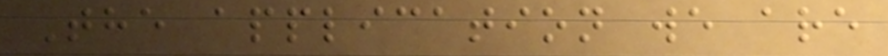The application we are
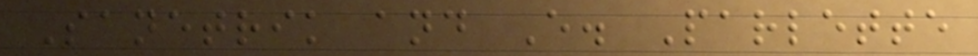Sanetrik and E. Parlette
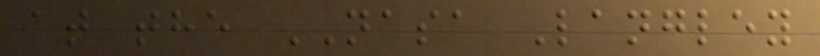at the NASA Langley
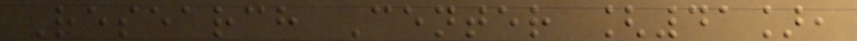Research Center [41],
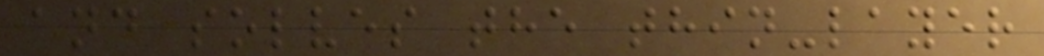and solves the thin-layer
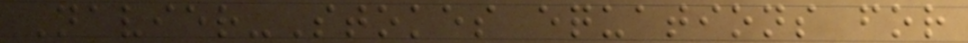Navier-Stokes equations for
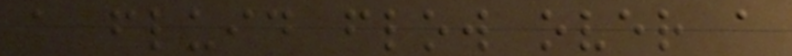a fluid flow over a
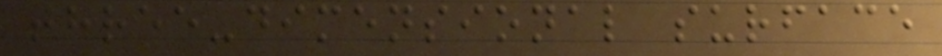three-dimensional surface
